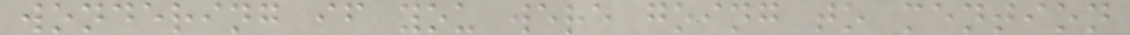wondering if you were going to mention
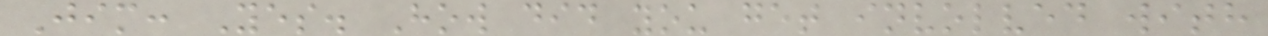Jim: Yes. How did you get involved with
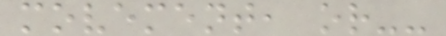movement, or--
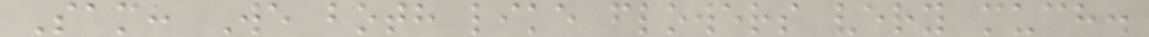Sam: We both like flowers very much.
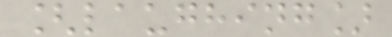[laughing]
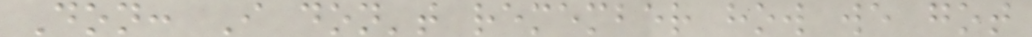Don: I don't remember how we got
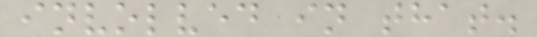involved in that.
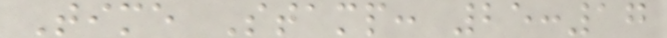Time Stamp: 25:17
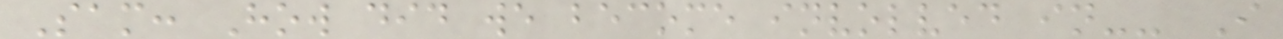Sam: How did we become involved in-- I
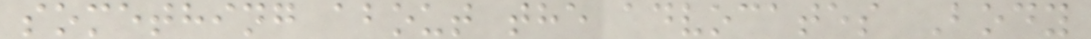something about the advocates Body
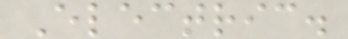Electric.
